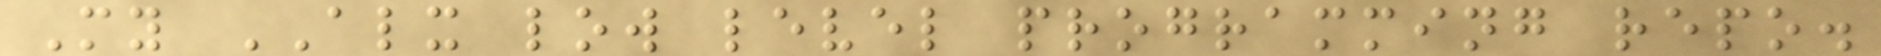My ALX low level programming repo.
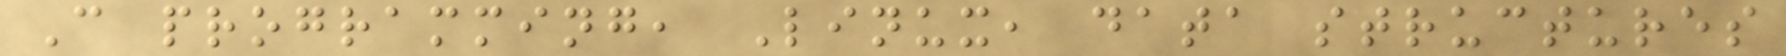C programming, Linux, data structures
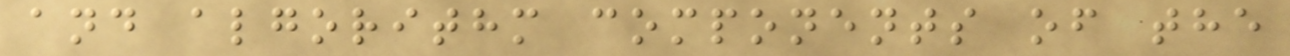and algorithm components of the
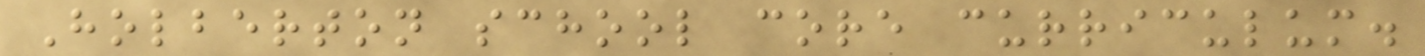Holberton school core curriculum.
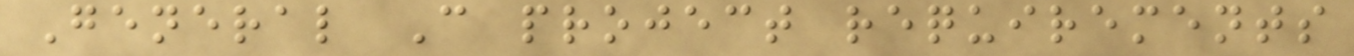General C project requirements
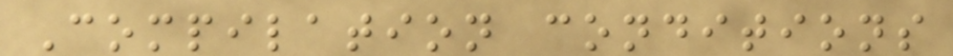Compilation conditions
